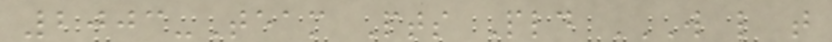2003-Team Pts Pld W L T
